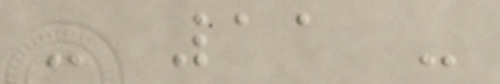- 11 -
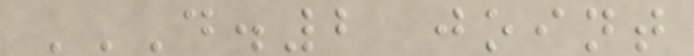D.2 JOINT
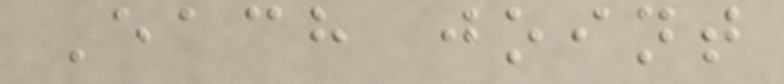Each joint
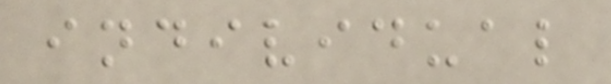individual
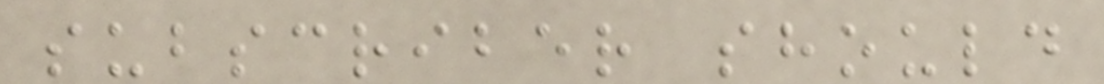subscriber should
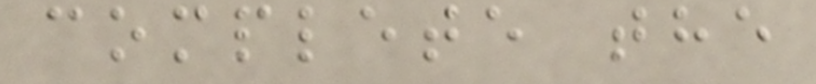complete the
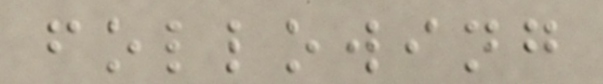following
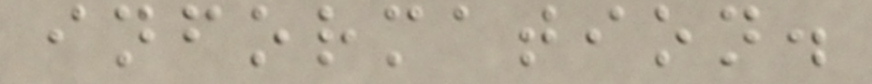information.
